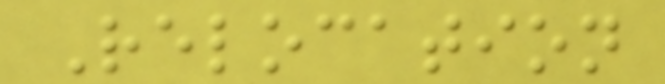Relocation
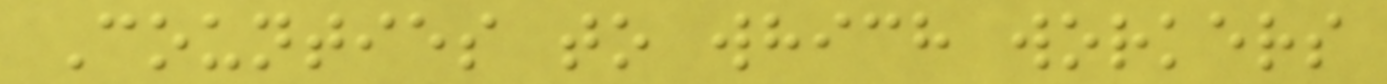Counties to which workers
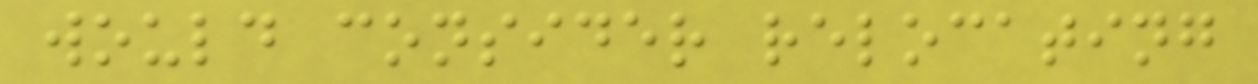would consider relocating
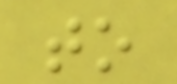to
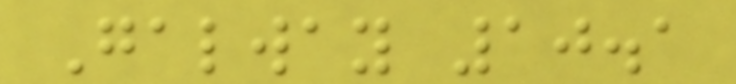Galway 10.1
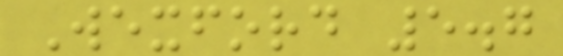Wexford 5.7
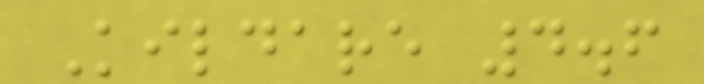Kildare 4.6
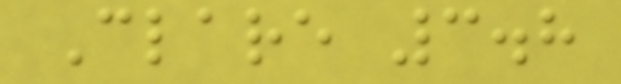Clare 3.8
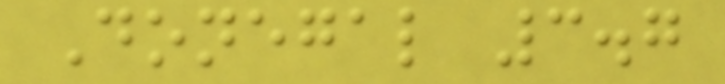Donegal 3.7
